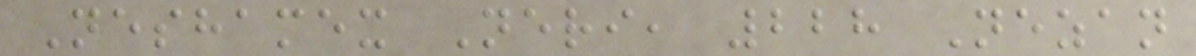Neshamex Neri, 228 Nezan
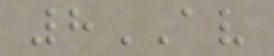8AV
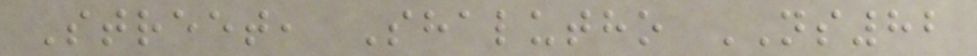Street, Shalutho NS82
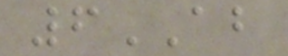6AB
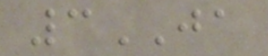3JA
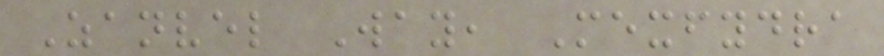Zanvel Way, Mexfydra
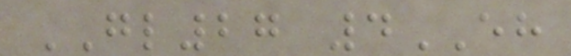GL27 4EH
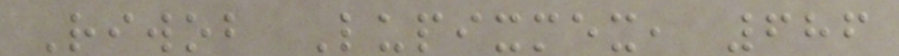Riwob Lupixmex, 686
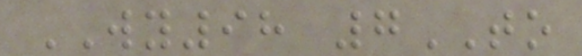WY98 7TO
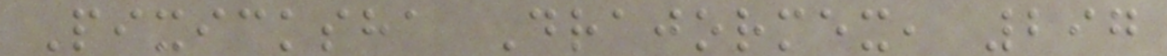Pixicksha Drajormex, 297
